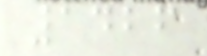1426
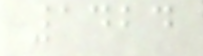1424
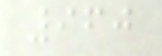960
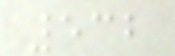532
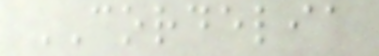CORDELIA
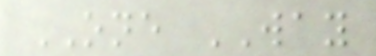ONE WAY
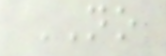NO
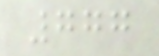777
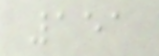151
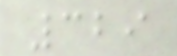329
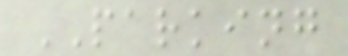PARKING
